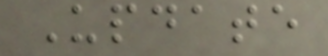Update
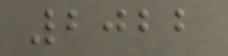2022
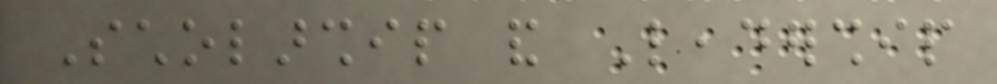Scholarship and Leadership
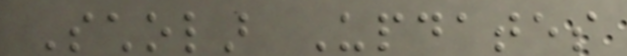Scholar Updates
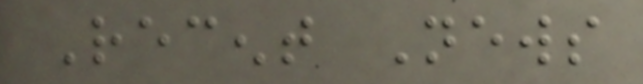Recent News
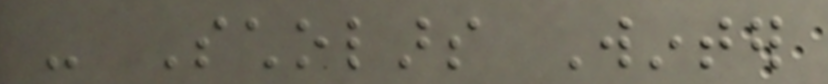- Scholars Winter
